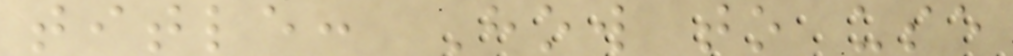title: How to use
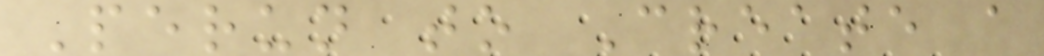Perun to Create a
